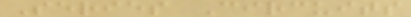Series Circuits
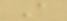A
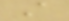A
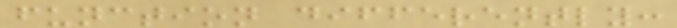function differently:
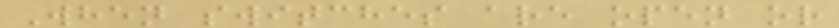When switches are open or
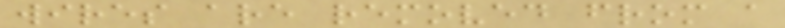wires are removed from a
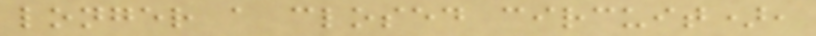longer a closed circuit),
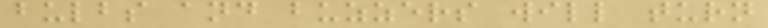bulbs and buzzers will turn
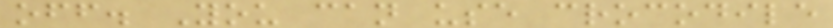off. You can use crocodile
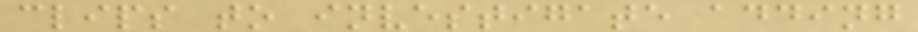clips to investigate adding
